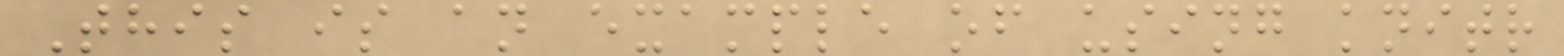This is an example of using knitr
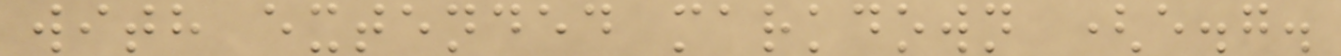with extended markdown (e.g.
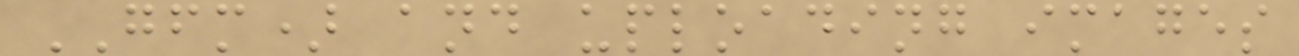GFM) and uploading images
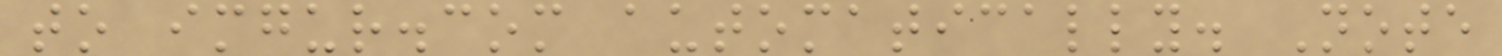to imgur.com automatically. Note
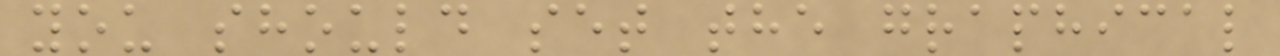you should set the graphical
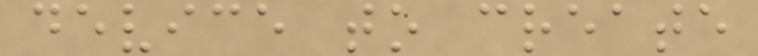device to create
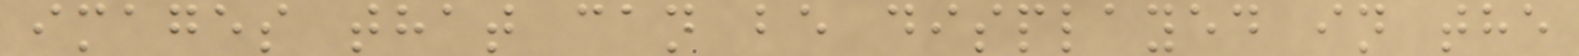images that can be displayed in the
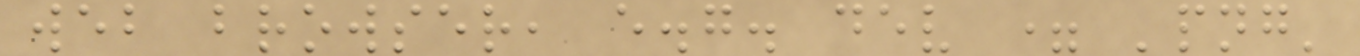web browser, e.g. dev = 'png'
